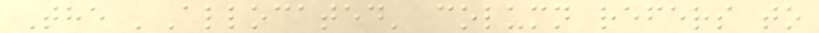The 'Allocated' column refers to
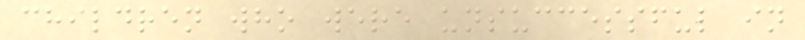children who were unsuccessful in
